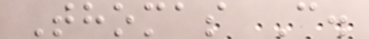Thomas C.
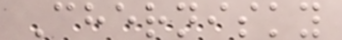Chernisky
